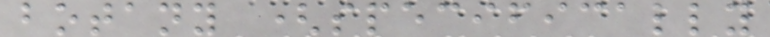botany (specifically
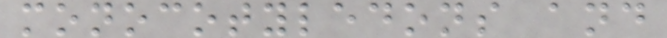monocotyledons and
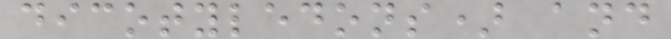dicotyledons) and
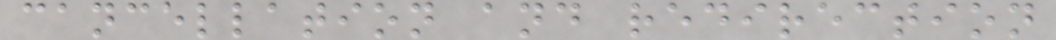cancellation and redirection
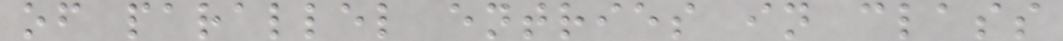of parallel entries in class
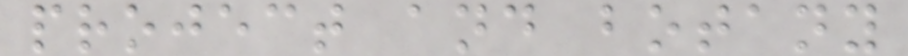project and botany
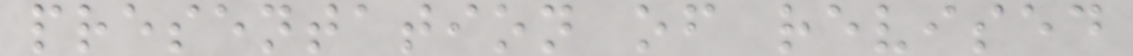presentation of revised
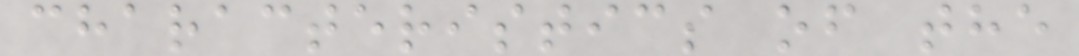characteristics of the
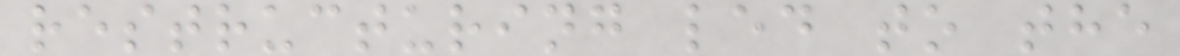restructuring led to the
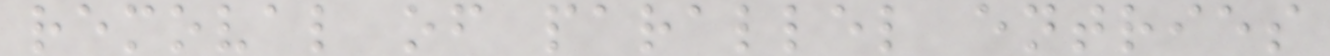removal of parallel entries
